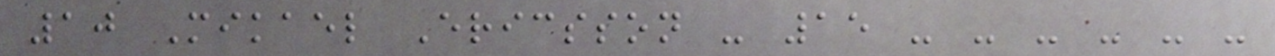10 Mikael Ericsson - 15 - - - - - -
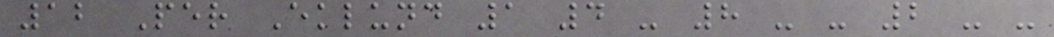12 Per Eklund 1 4 - 8 - - 2 - -
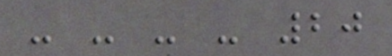- - - - 20
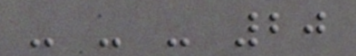- - - 20
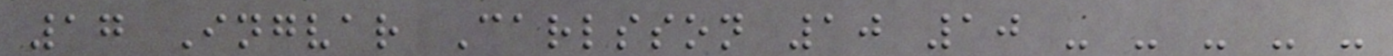17 Ingvar Carlsson 10 10 - - - - -
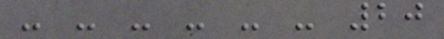- - - - - - 20
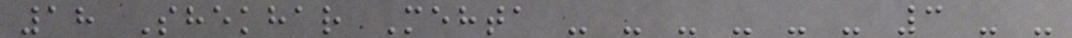18 Shekhar Mehta - - - - - - 3 - -
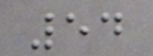54
